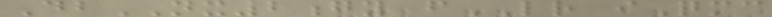DbNX2gy fLR iQmc
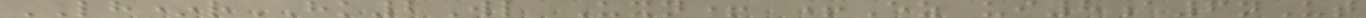LH*rHK2Wl Uxn+ +Ez ui8a6nUt
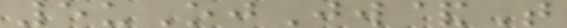5uOjJw&T
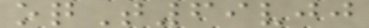oqT69vjj
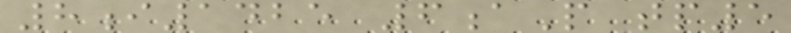8i1425 6aP tp5
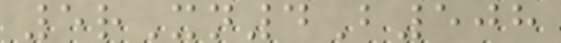5rXn4B508
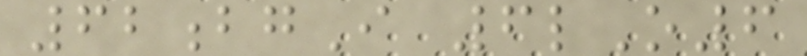62bgI 6lO6
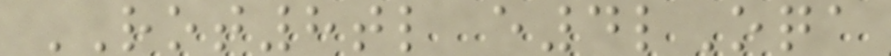ROT8tl e4lOqa
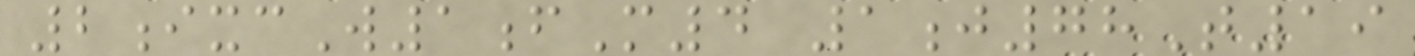2ixcW1fM4 1j78T19
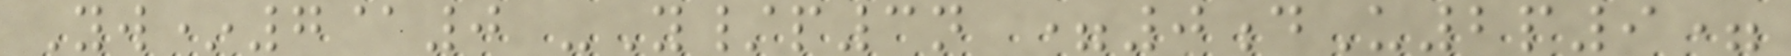Yw*7@0 -Y/p3n =0dU2p9=
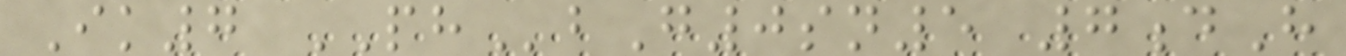Ik7 PHbG0sn5 7dH
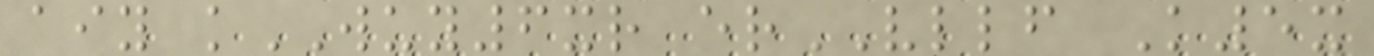aiy kWUY6xr erVLLF K5x
